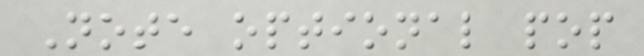Note optional pop
